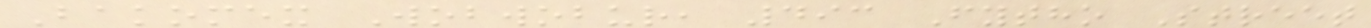Bakomex Wobwobur, 493 Fytho Street
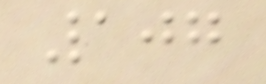107
